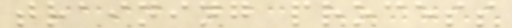training process
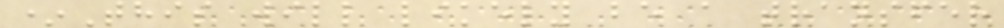*This will likely be a transfer
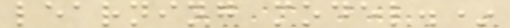learning model.*
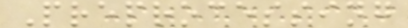Preprocessing
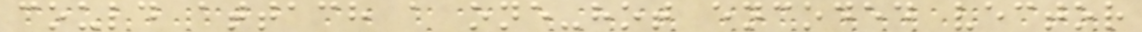could attach a one-hot encoded vector
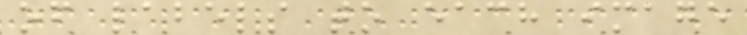of labels to each image
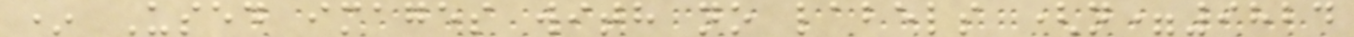* Used images with no labels (n=9824
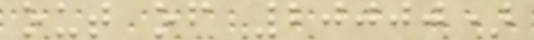out of 20000)
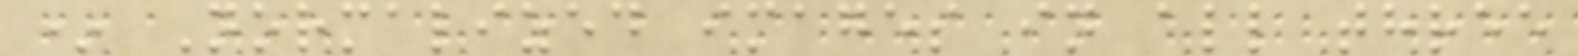* Normalized images in all three
